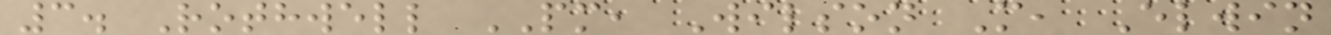3. Rothwell PM, Wilson M, Elwin
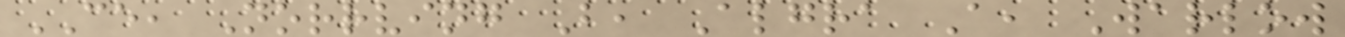CE, Norrving B, Algra A, Warlow
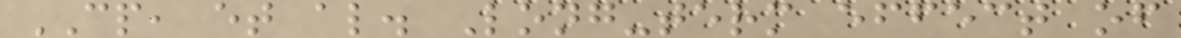CP, et al. Long-term effect of
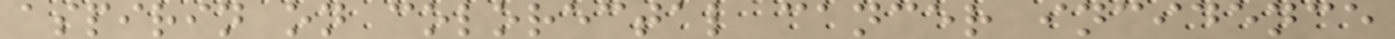aspirin on colorectal cancer incidence
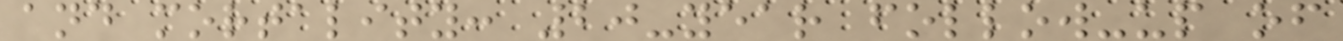and mortality: 20-year follow-up of
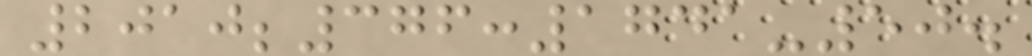2010;376:1741-50.
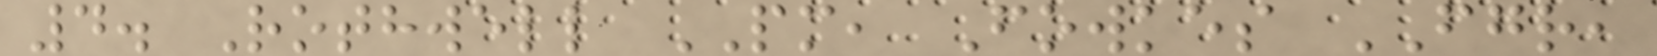4. Rothwell PM, Fowkes FGR,
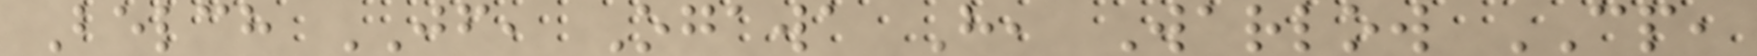Belch JF, Ogawa H, Warlow CP,
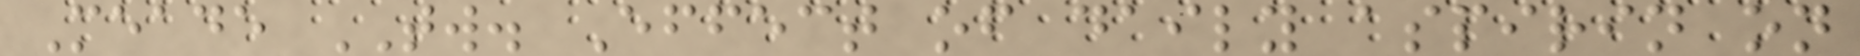Meade TW. Effect of daily aspirin on
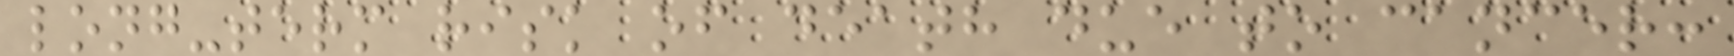long-term risk of death due to cancer:
